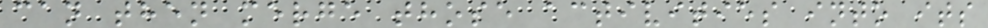can then merge those activities into its
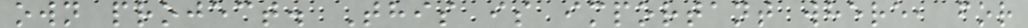own project. This is important where, for
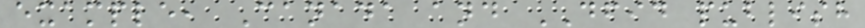example, Canada and DFID publish
